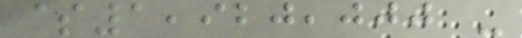$1,920,000 -
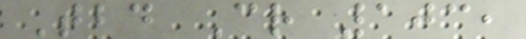Tbd Cr 103,
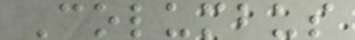Columbus
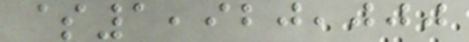$1,920,000
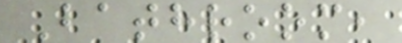Bathroom,
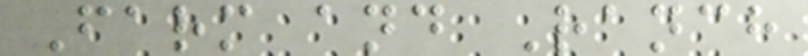Farm and Ranch
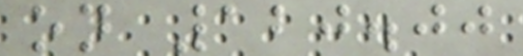on 120.00
